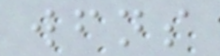wfns
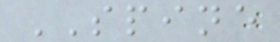SPINE
